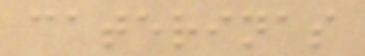caterinas
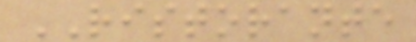RISTORANTE
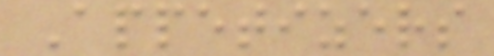Appetizers
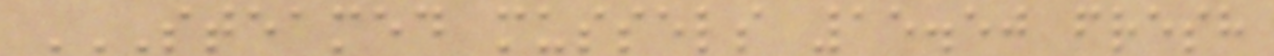STEAMED MUSSELS 15.50 FRESH
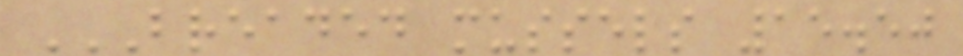BREADED MUSSELS 15.50
